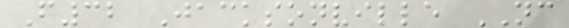F32 Jacksonville NC
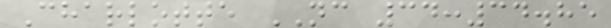Charlotte NC 34:34.85
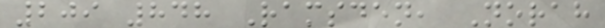209 848 Ramsden, Norah
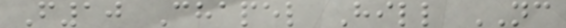F10 Chapel Hill NC
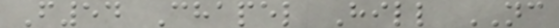F54 Chapel Hill NC
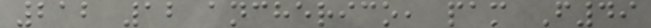212 12 ancherico, pam F49
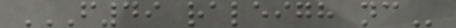F49 RALEIGH NC
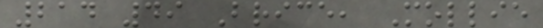214 49 Brice, Mollie
